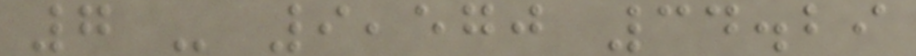7 - 9,570 34.29
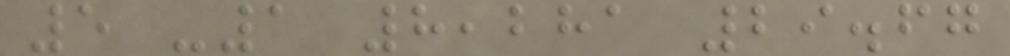5 -1 8,281 29.67
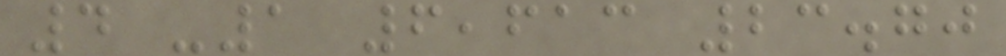4 -1 6,613 23.70
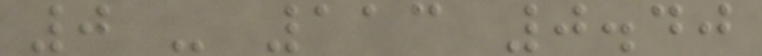0 - 113 0.40
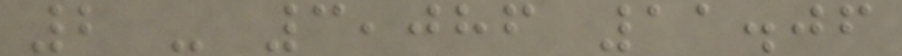2 - 3,086 11.06
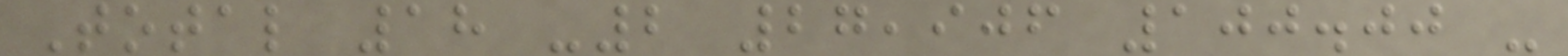Total 18 -2 27,906 100.00 -
